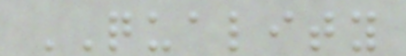QUALITY
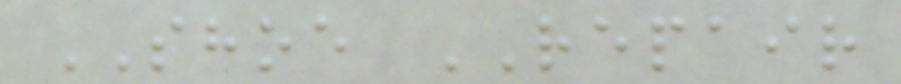SHOE REPAIR
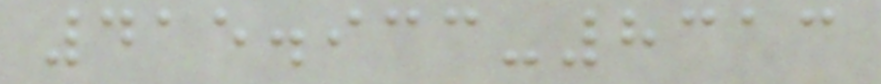415.933-8313
